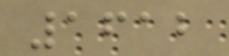1612
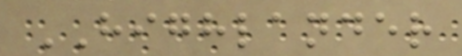HIGHLANDER
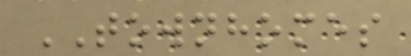TOWNHOMES
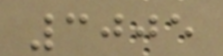3005
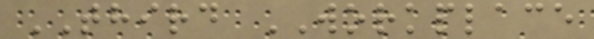THIRD WORKPLACE
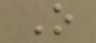O
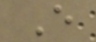E
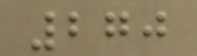270
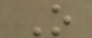O
